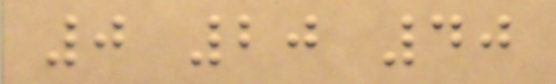0 20 40
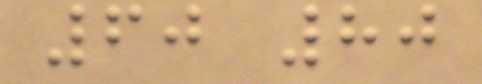60 80
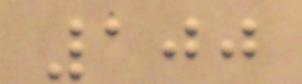100
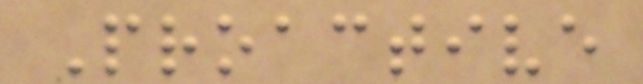Proactive
